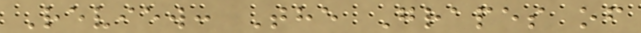Review: The Grapes of
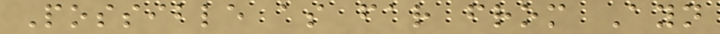Possible as far from Ayn
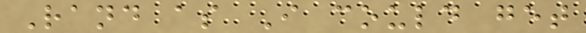Rand as I could get
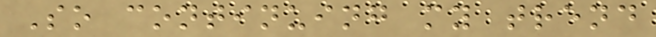So continuing my trend
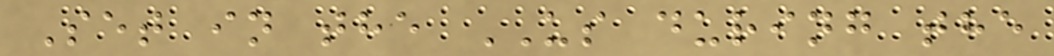Set in the US during the
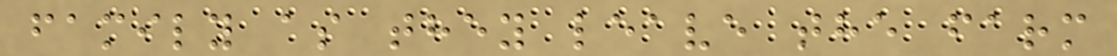family as they leave the farm
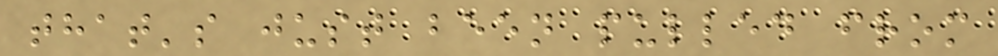that's just been pulled from
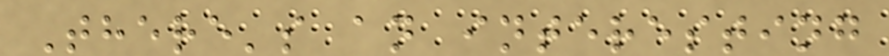There's an interesting
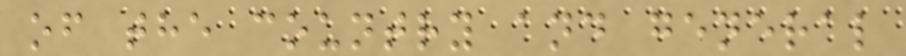of the country and general
